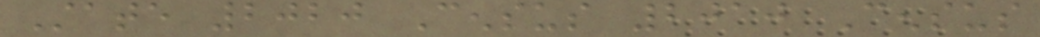State 2020 Census 2010 Census
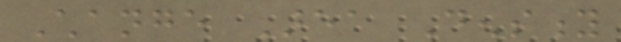Change Area Density
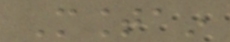Mountain
